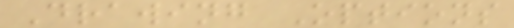Drawing Options
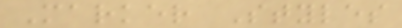Marker Styles
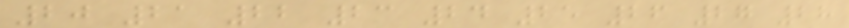20 21 22 23 24 25 26 27 28
